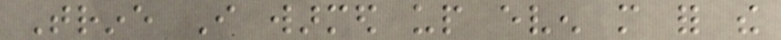Trine I warmed up even more for the
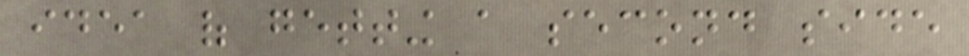idea of getting a second side
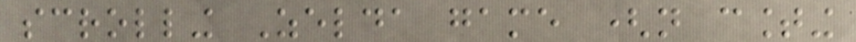scrolling Zelda game (not counting
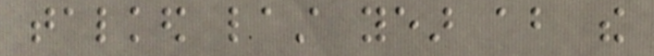talked last year about the
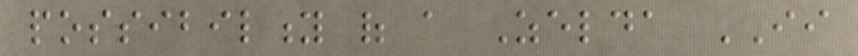possibility of a Zelda II
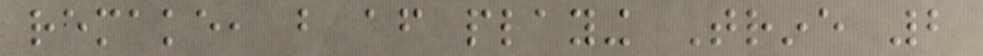remake, but after playing Trine 2
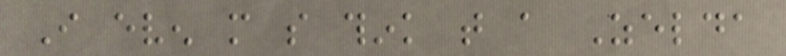I even more so think that a Zelda
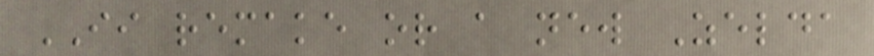II remake or a new Zelda
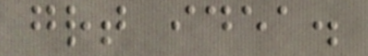great idea.
